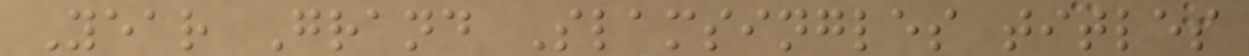Year Grand Slamsingles titles
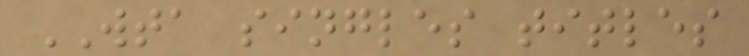WTA singles titles
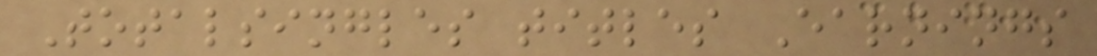Totalsingles titles Earnings
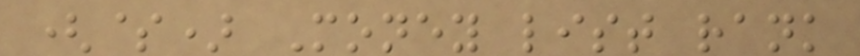($) Money list rank
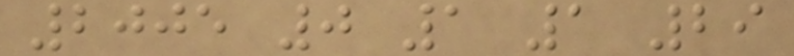2005 0 1 1 29
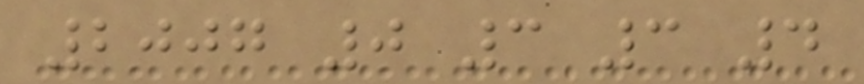2007 0 3 3 4
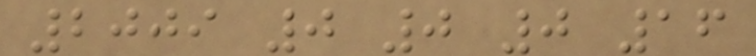2009 0 0 0 16
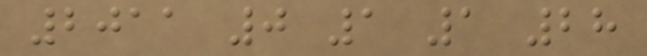2011 0 1 1 28
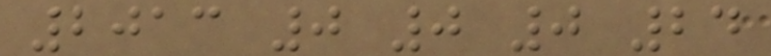2013 0 0 0 24
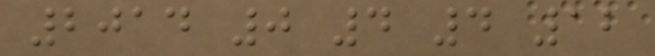2014 0 4 4 12
